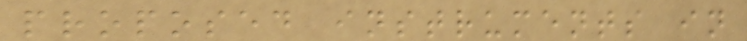proposed instruments in
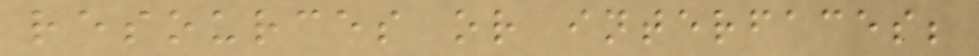resources or interfaces;
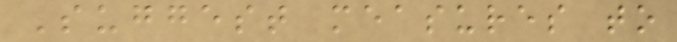Suggest measures to
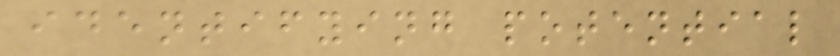identifying potential
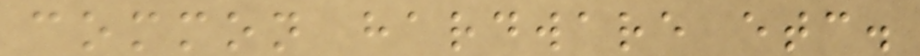common hardware etc.
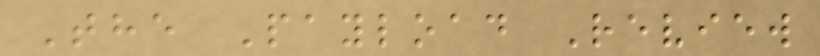The Payload Review
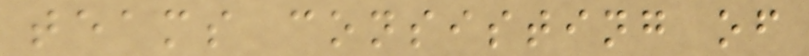teams consisting of
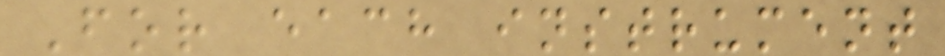For each instrument
